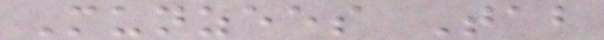Munzees Tab
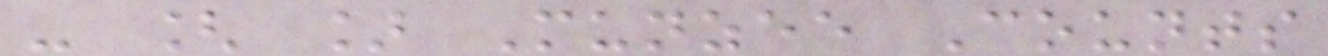- [ ] Munzee Counts
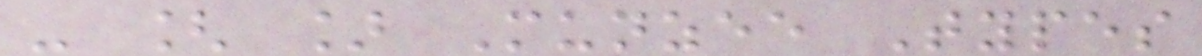- [ ] Munzee Types
